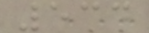534
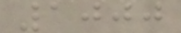1000
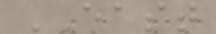EAST
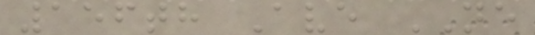156th Ave NE
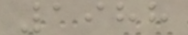1988
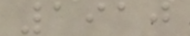1910
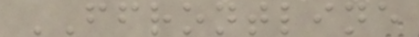FFRONTLINE
